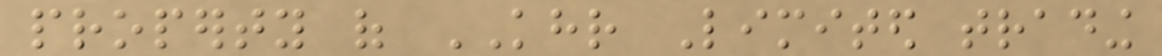property of KHR Limited trading
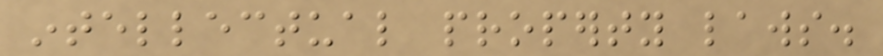intellectual property laws.
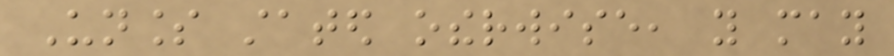Unless stated otherwise, you may
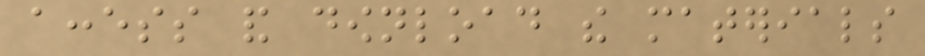access and download the materials
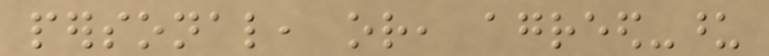personal, or, agreed-upon
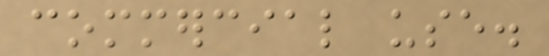commercial use.
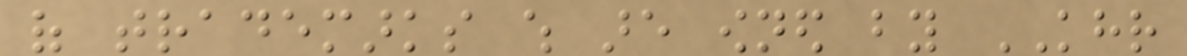of trademarks which are owned by KHR
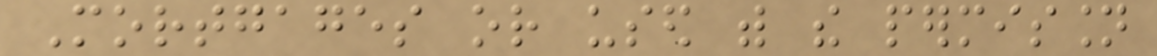Mortgages or used with the permission
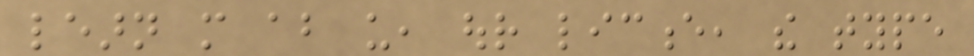learn more about us, our licence, the type
